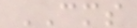CMS
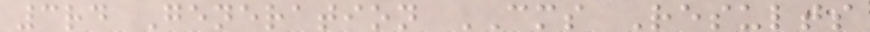3rd Generation CMS Results
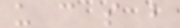u c s b
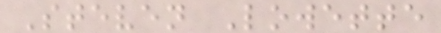Steven Lowette
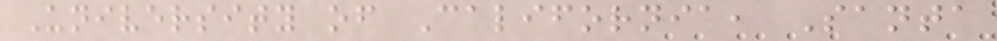University of California, Santa
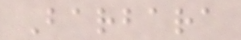Barbara
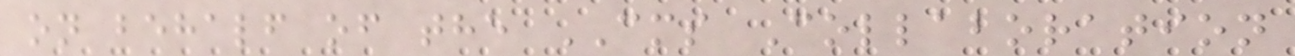on behalf of the CMS Collaboration
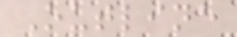Outline
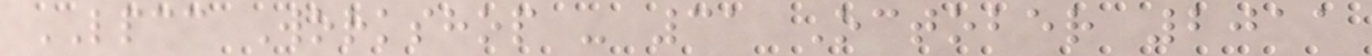LPCC Workshop - 31 October 2011
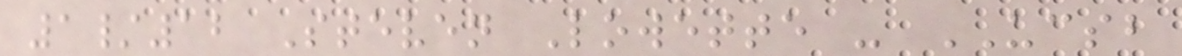1/12 Steven Lowette - UCSB
